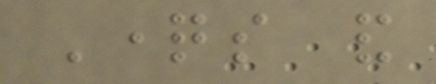Questions and
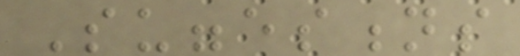Suggestions
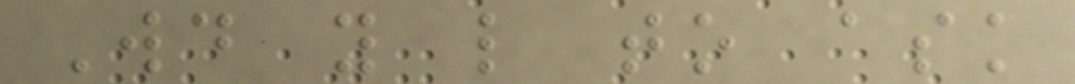Would you like to ask
